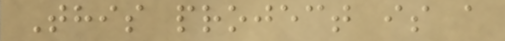This project is a
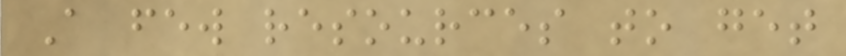A few resources to get
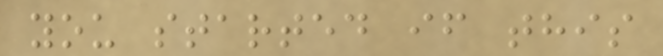you started if this
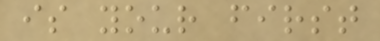is your first
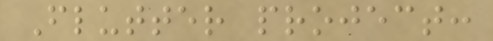Flutter project:
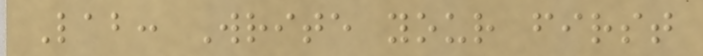Lab: Write your first
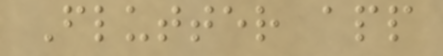Flutter app
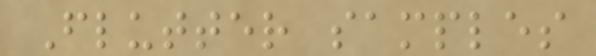Flutter samples
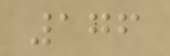176
